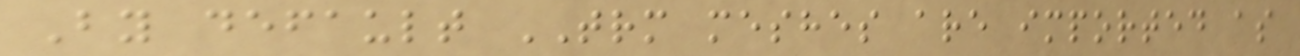By default TRM meshes are imported as
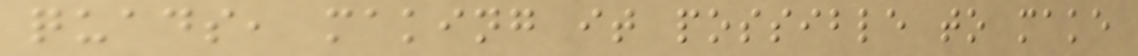quads, making it possible to make
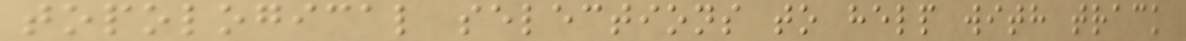topological selections to help with track
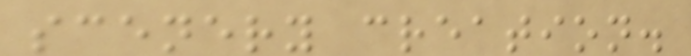scenery creation.
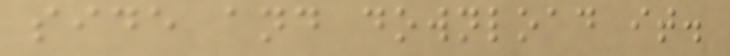side and download it.
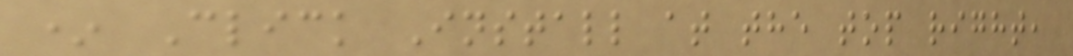* Click Install at the top right,
